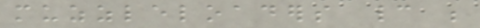muzzleloaders cannot be
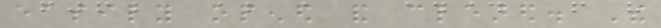easily opened and cleared. The
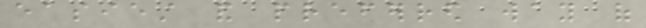easiest and preferred way of
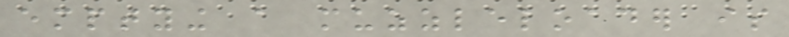emptying a muzzleloader is
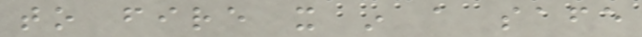to fire it in a safe
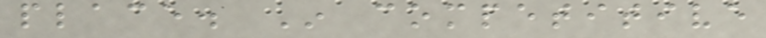place. In competitive
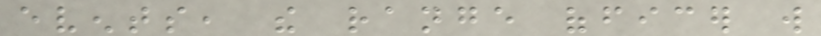events, the range officer will
